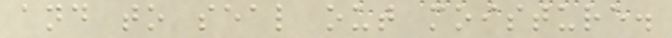and to seal out moisture.
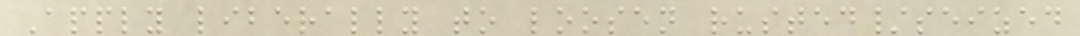Apply liberally to loosen rusted/seized
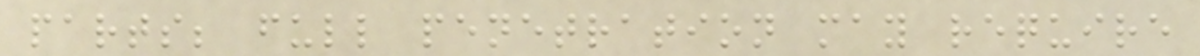parts; full penetration may require
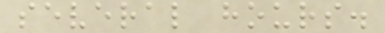several hours.
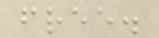free.
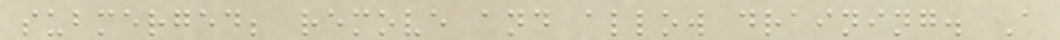submerged; remove and allow draining. A
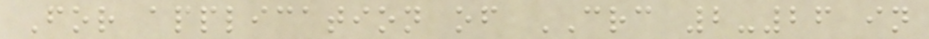For application of CRC 2-26 in
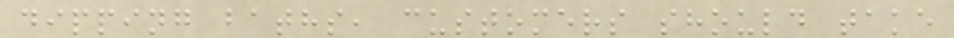dipping baths, customers should take
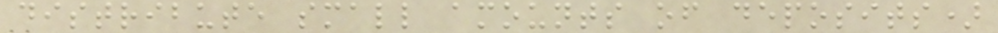distribute small amounts of deposits)
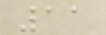11
